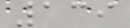139
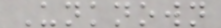Unknown
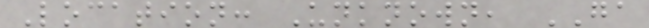Location: Unknown, GA
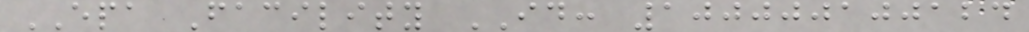EPA Facility ID: 100000100124
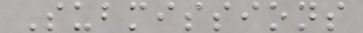Submissions
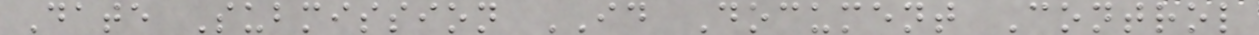Date Submission ID Document Control
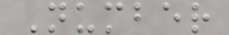Number
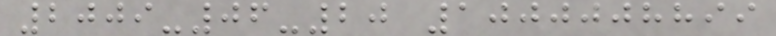2009-06-20 1000008899
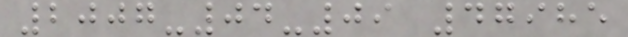2007-04-09 47985
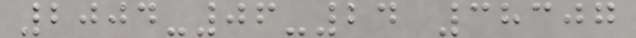2004-06-24 38307
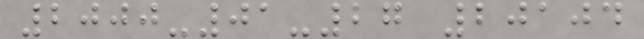2000-01-27 20104
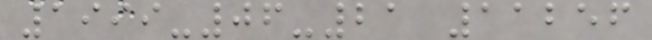1999-06-21 11256
